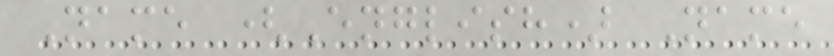Name (English) Name
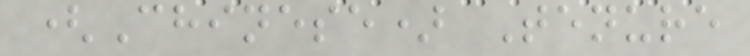(Chinese) Tenure
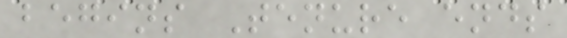begins Tenure ends
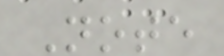Note
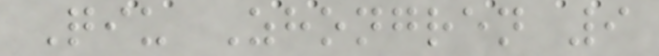Qiu Zhongren 9
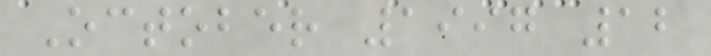October 1997 12
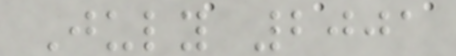July 2001
